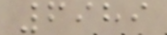6989
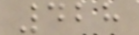428
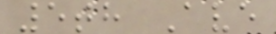5th Ave
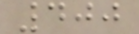400
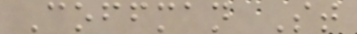Coffman St
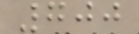700
